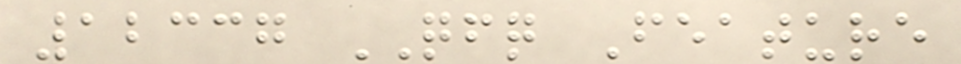12337 QFQ Feature
